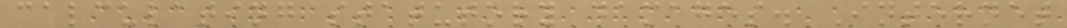calculating statutory damages. Internet
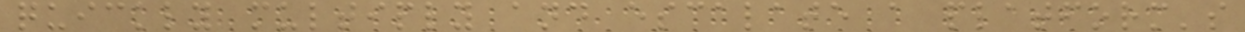quickly multiply and escalate a platform's
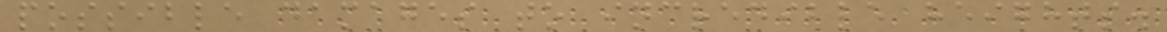possible damages to incredible heights.
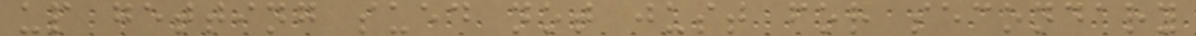up getting sued not just for secondary
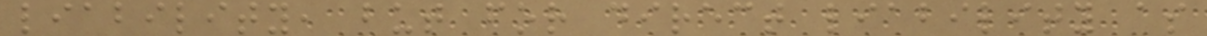liability, but for direct liability as
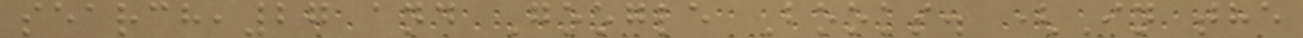search,27 and Google Books. (In the
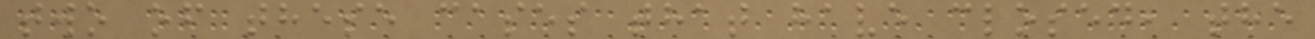two of these cases that have closed, the
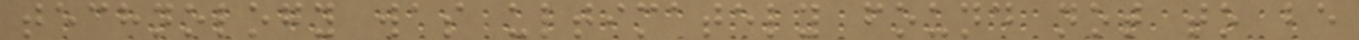technology was ultimately found not to be
